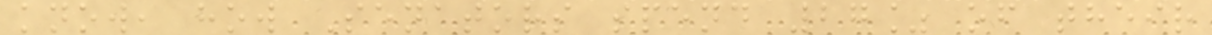know, how Senators spend 27% of their
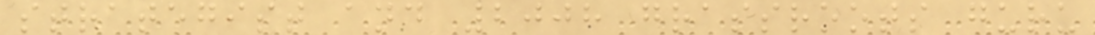strategist and 2008 grassroots guru
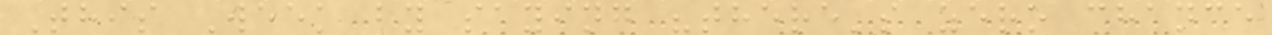This Week by saying "there's zero chance
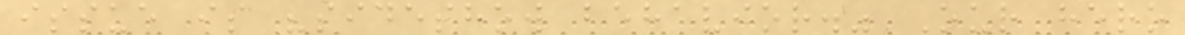issue is "sideshow behavior." Our hero
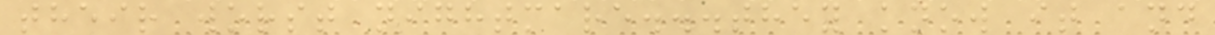their worst nightmare...they know it and
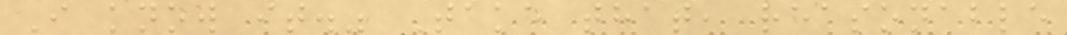I know it." Take that, reasonable
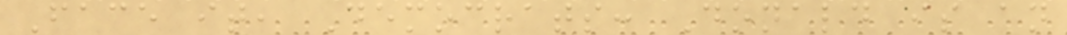Face it, Democrats: Donald is an
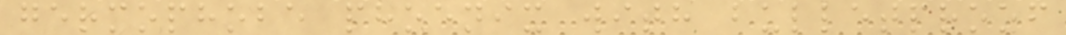germophobe phoenix with bulletproof
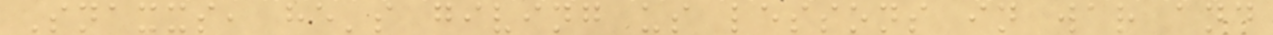Snaxxs, he's giving us lessons in war and
